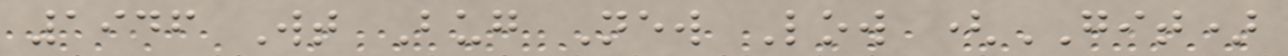1946 Wt Bug New Low (GIT)
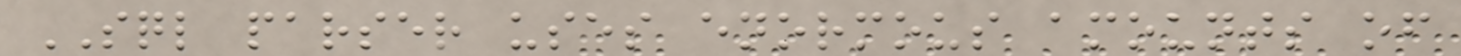SQL parser uses enormous amounts of
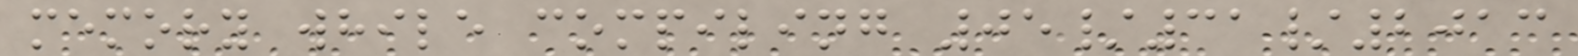memory while compiling 05/31/2013
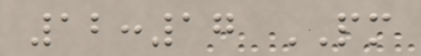12:17 PM
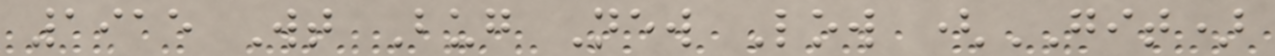1915 Wt Bug New Low (GIT)
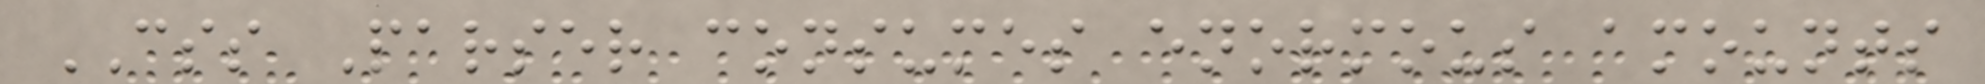CSS Parser consumes enormous amounts
